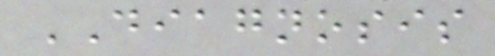DIAGNOSIS
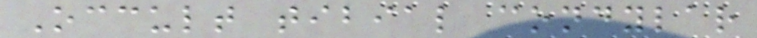Occult tibial condylar
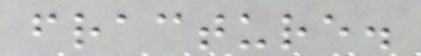fracture.
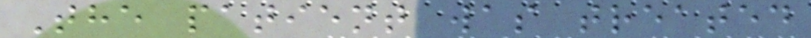The patient was treated
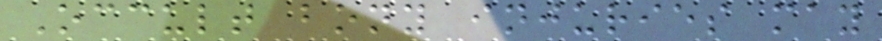Occult bony injuries may
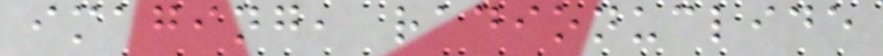imaging, radionuclide
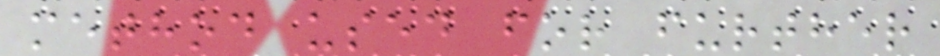method used for further
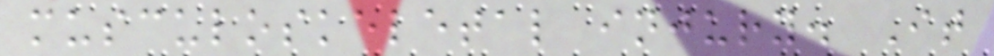musculoskeletal injury. It
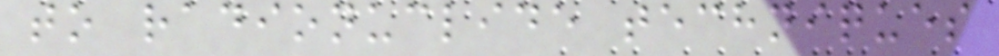to radionuclide techniques
